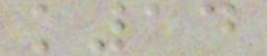k14
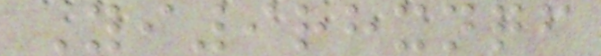Yi9rhxnqf
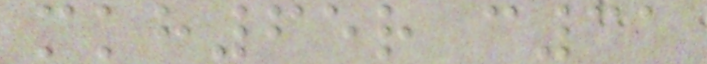mkh65r c31
